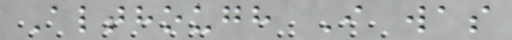Although I was
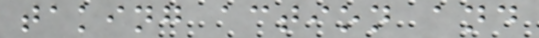taking action and
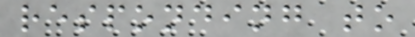responding to
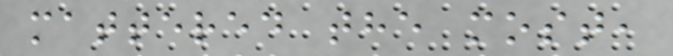mattered the most,
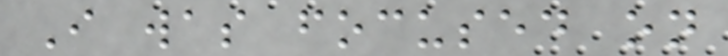I was focused on
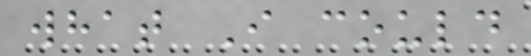what I could
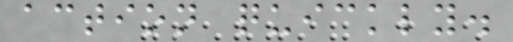action quickly.
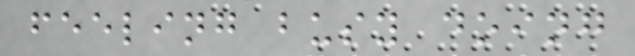feeling busy doing
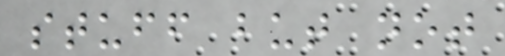stuff but not
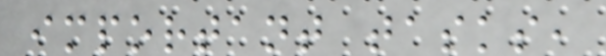important tasks,
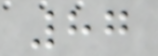87
